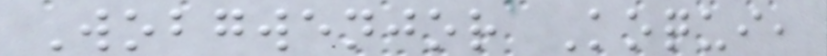Wobgwenjor Koqui,
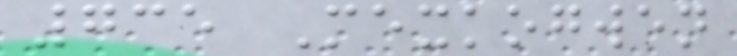735 Mexkogwen
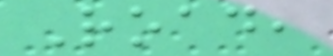Road,
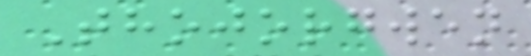Thojorgwen
